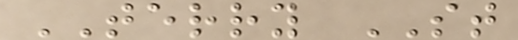TERRY ST
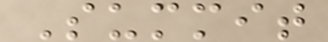Summit
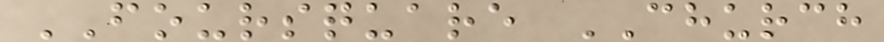FOURSQUARE CHURCH
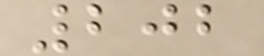202
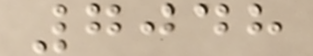7048
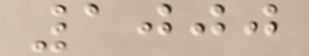1000
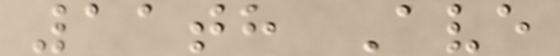11th Ave
